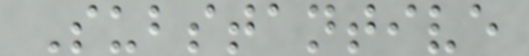Substantive
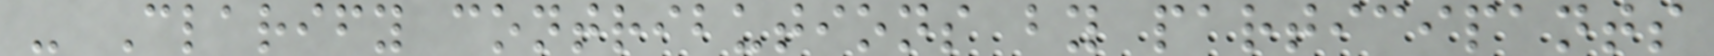- Clarify contributions by participants
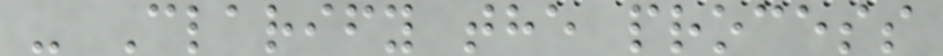- Clarify the process
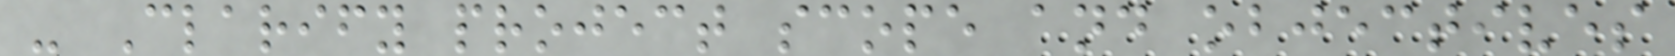- Clarify project scope and objectives
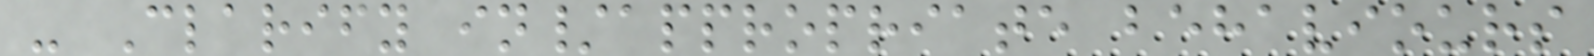- Clarify in/appropriate behaviours
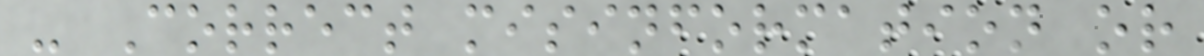- Correct misinformation or
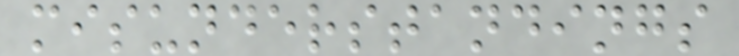misunderstandings
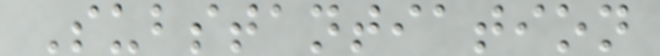Substantiation
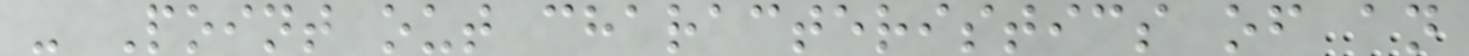- Point out characteristics of an
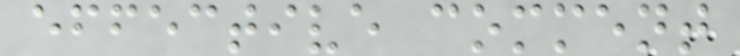effective comment
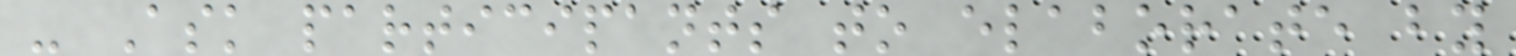- Ask participants to elaborate by
